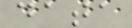data
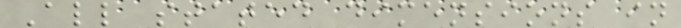All stated dimensions in
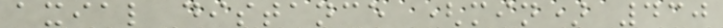axial distance (min) 430
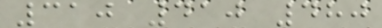310 410 480
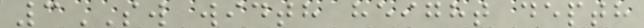3SW width height depth
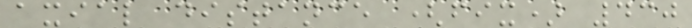axial distance (fix) 430
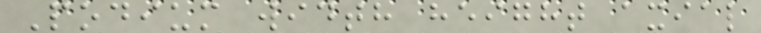Podium width height axial
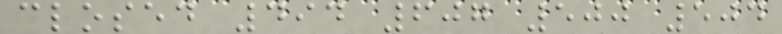closed 494 607 500 504
